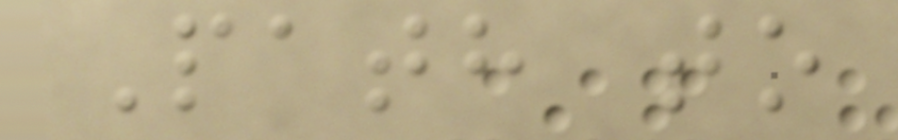Path to
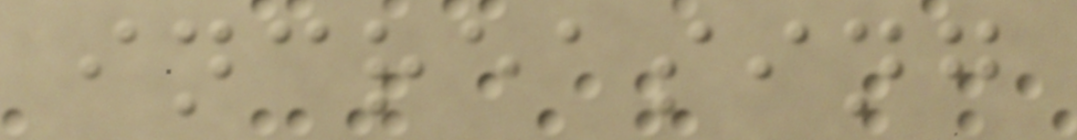increasing
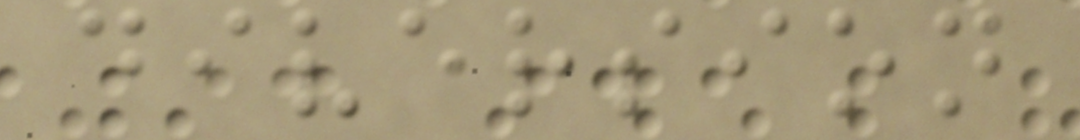diversion
